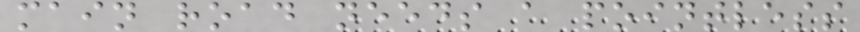main road needs a pointless
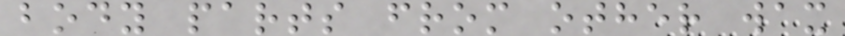body parts from other wax
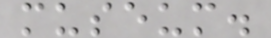museum.
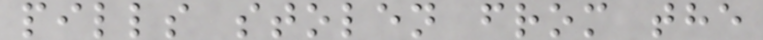pills stolen from the
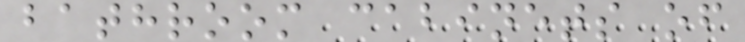bathroom cabinets of
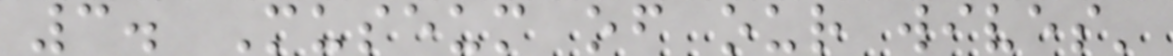3. Museum of our wives'
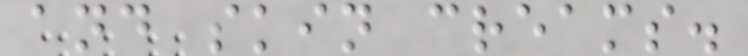and skin creams.
